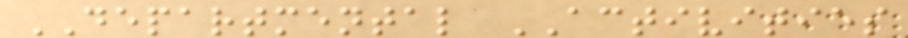DEPARTMENTAL ACTIVITIES
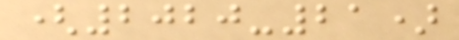(2020-21)
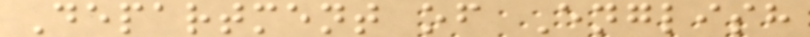Department of English
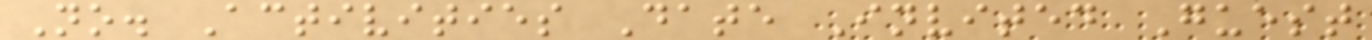No. Activities Date Invited Guest
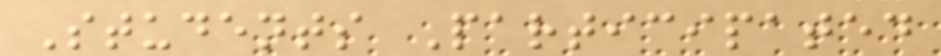Students Participated
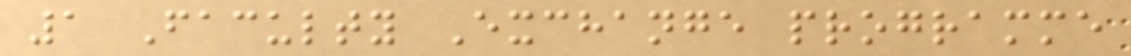1 Faculty Exchange programme
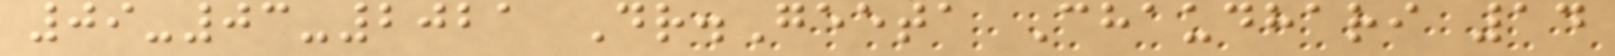09-03-2021 Dr.Geeta Chaudhari 14
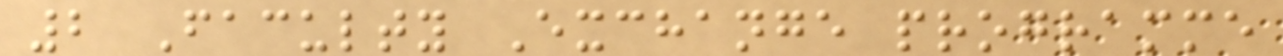2 Faculty Exchange programme
